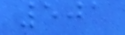501
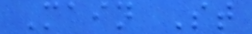Main St
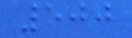500
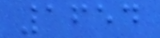1654
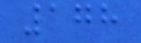178
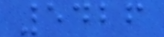5426
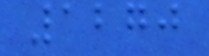1270
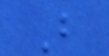B
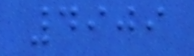4909
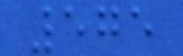575
